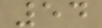54
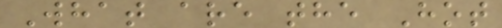What are the Hot
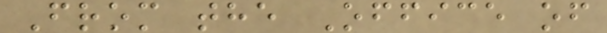From the Office of
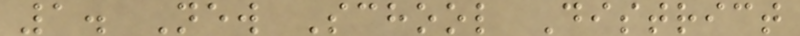1. New School District
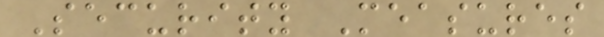Security Measures
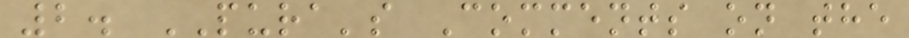2. PURA's Comments on the
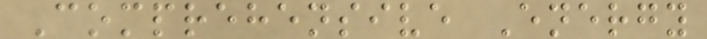Comprehensive Energy
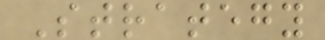Strategy
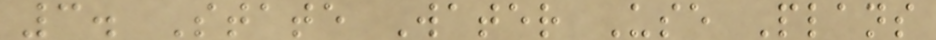3. State Water Use Plans
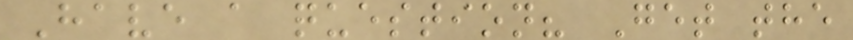Have a question? Get the
